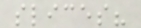slices?
